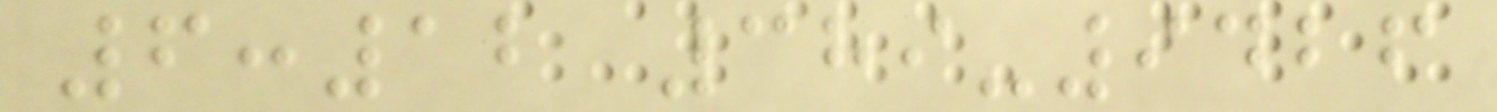6:12 389-9426
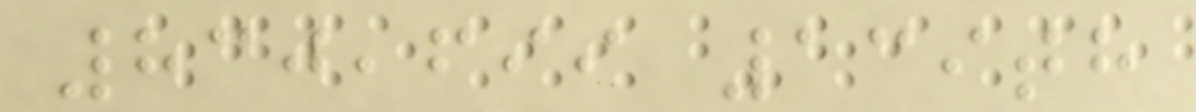830,699 139th
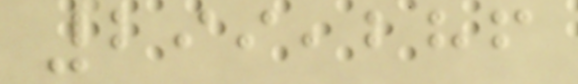299,286
